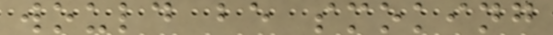would be smoking
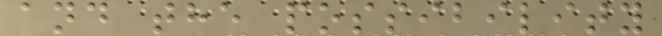and the possibility
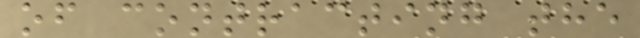of contracting the
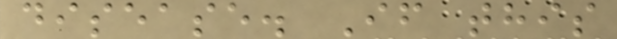disease. If this
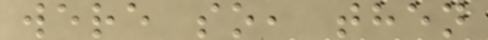were so, then
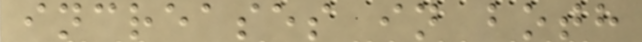increases in both
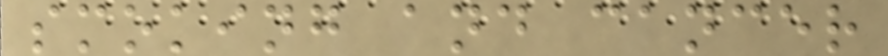smoking and cancer
